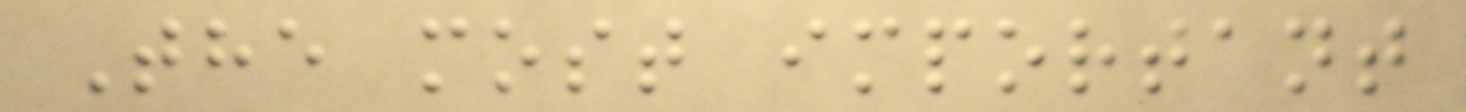The most important
